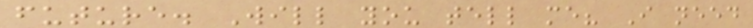future. Will you tell me? I need
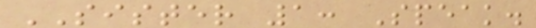SISTER 1: Speak.
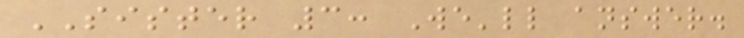SISTER 3: We'll answer.
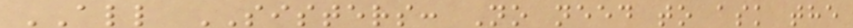ALL SISTERS: No need to ask the
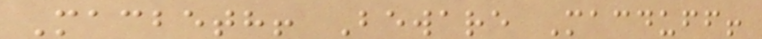Macbeth! Beware Macduff!
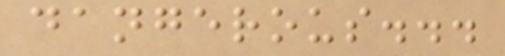dangerous...
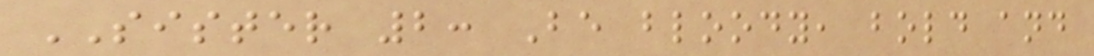SISTER 2: Be bloody, bold and
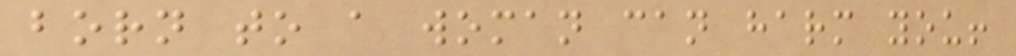born to a woman can harm you!
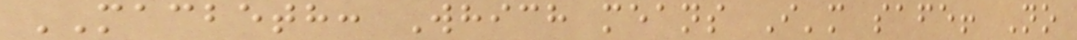MACBETH: Which means I'm safe! No
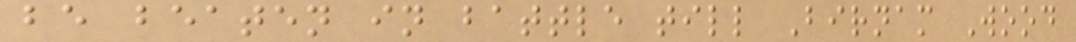be beaten in battle till Birnam Wood
